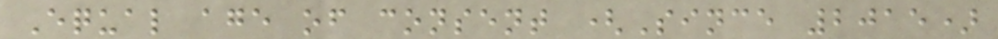Equal age of consent (Since 2015)
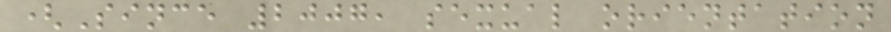(Since 2007, sexual orientation
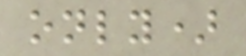only)
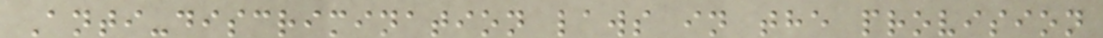Anti-discrimination laws in the provision
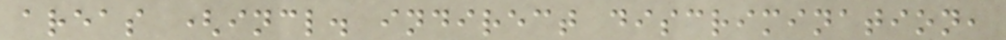areas (incl. indirect discrimination,
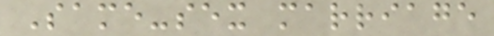Same-sex marriage
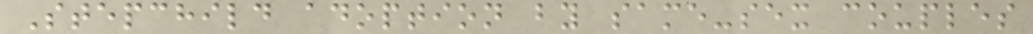Stepchild adoption by same-sex couples
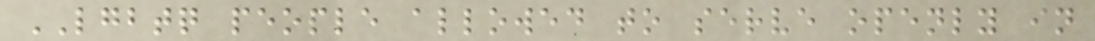LGBTQ people allowed to serve openly in
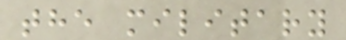the military
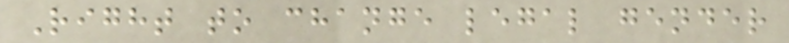Right to change legal gender
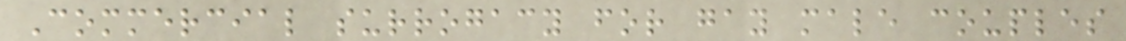Commercial surrogacy for gay male couples
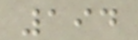194
